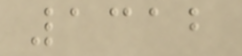1312
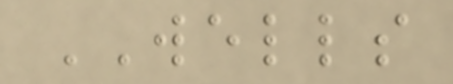WELLS
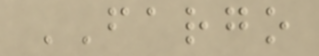FARGO
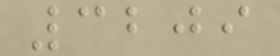3209
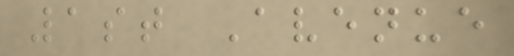1st Avenue
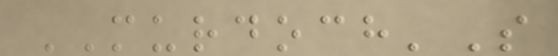MURDOCH'S
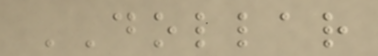DOLLAR
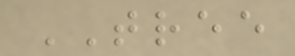TREE
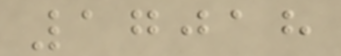17018
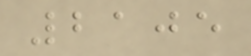2105
